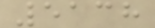5138
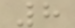8
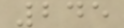245
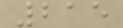215
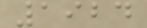1924
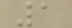1
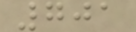701
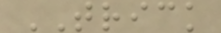TRICK
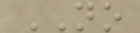NO
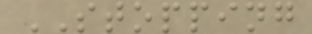STOPPING
